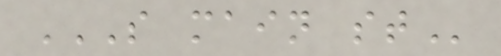S MAIN ST
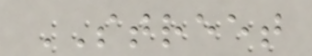STREET
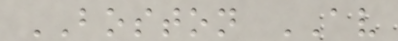BOSTON AV
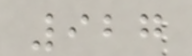927
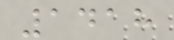1418
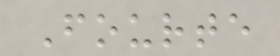Fourte
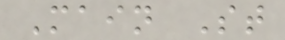Main St
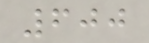600
